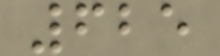625
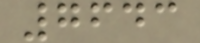7643
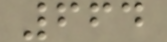664
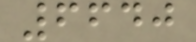6640
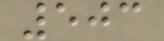503
